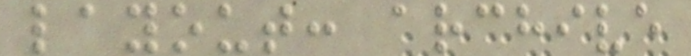layout: archive
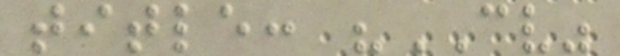title: "CV"
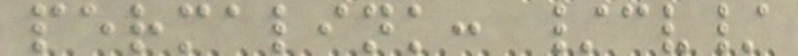permalink: /cv/
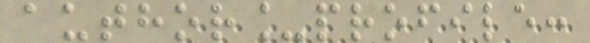author_profile:
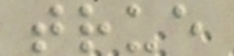true
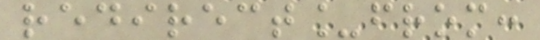redirect_from:
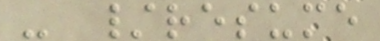- /resume
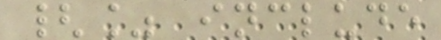{% include
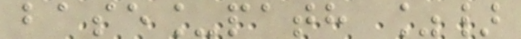base_path %}
